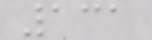131
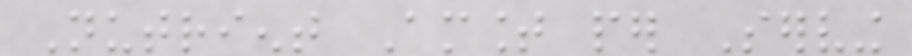Nutrient Amount per Serving
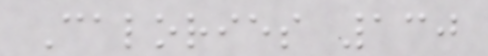Calories 130
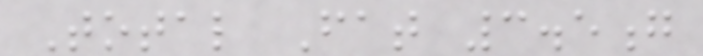Total Fat 3.5g
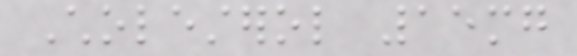Cholesterol 15mg
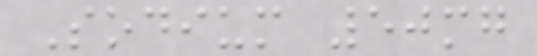Sodium 50mg
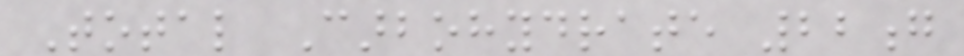Total Carbohydrate 22g
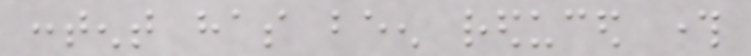content has been reduced through
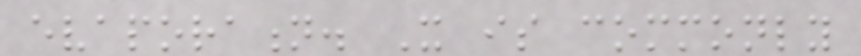evaporation. It is commonly
